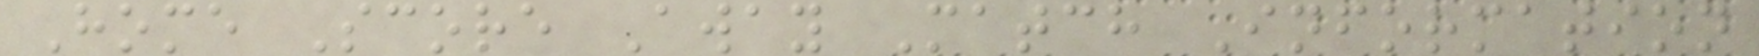Home Score Away Match Information
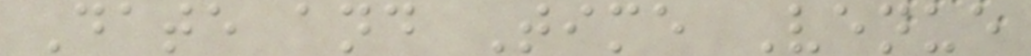Date and Time Venue
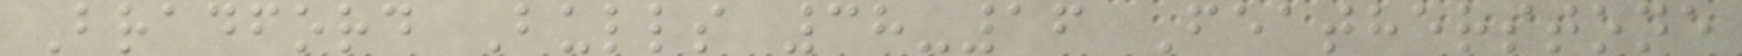Bradford Bulls 38-16 Featherstone
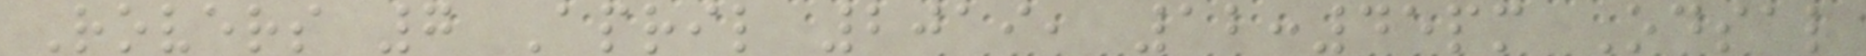Rovers 7 April 2019, 12:45pm Odsal
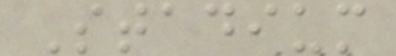Stadium
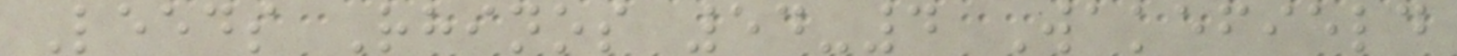Leeds Rhinos 54-4 Wakefield
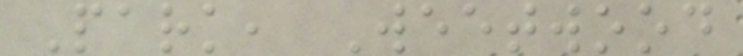Park, Weetwood
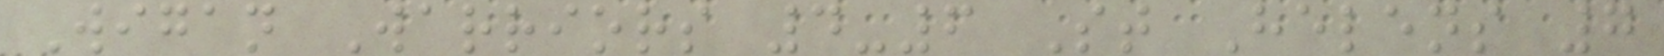Wigan Warriors 4-6 St Helens 7
